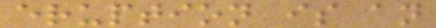eruption is an
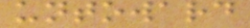untoward
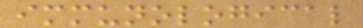immunological
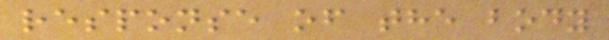response of the body
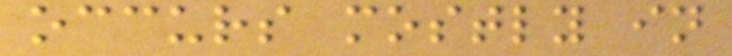occurs mostly in
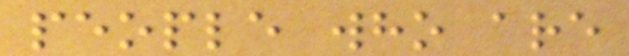people who are
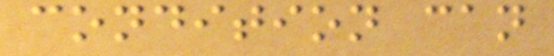condition can
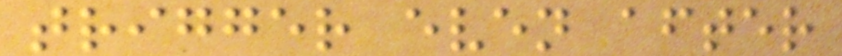trigger even after
